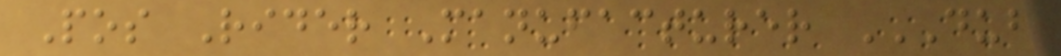Pos Rider Manufacturer DUB
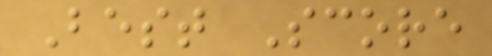Best Score
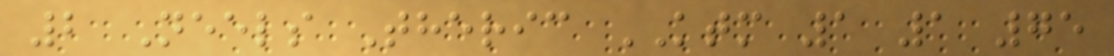2 Neels Theric KTM 1 1 75
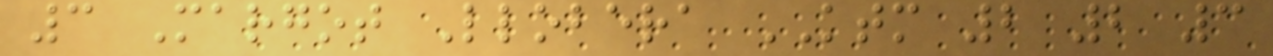3 Margot Llobera KTM 2 2 3
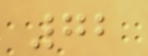72
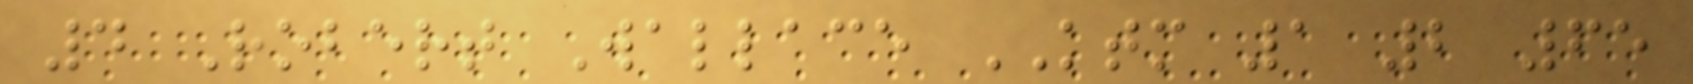4 Robert Wallace KTM 1 2 65
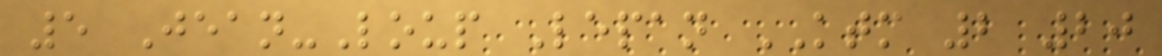5 Jean-Loup Lepan KTM 2 20
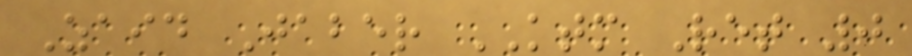Zaid Jaber KTM Ret 0
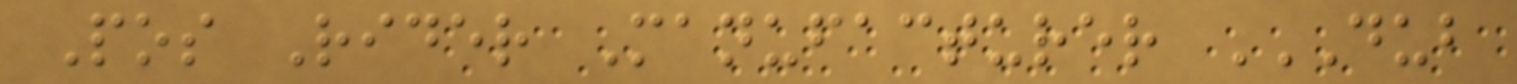Pos Rider Manufacturer DUB
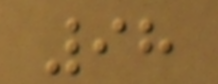98
